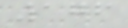176
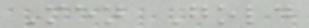Men Gold
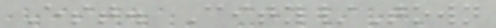Est. City/Town
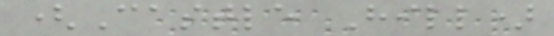(Castle Hill)
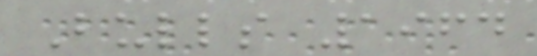Bulls 1964
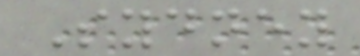Sydney
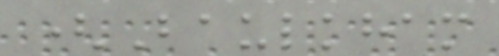(Baulkham
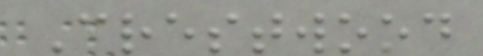Crestwood
